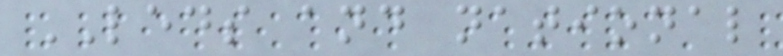LEDS and national
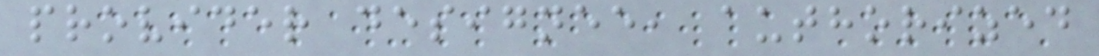provider designee, authorized
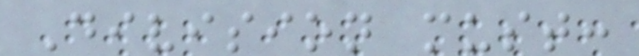Division must:
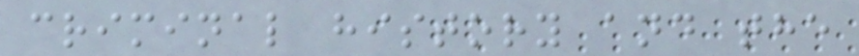criminal history and the
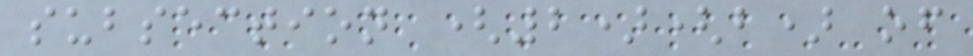subsection (2)(b) of
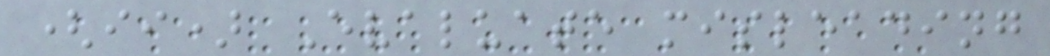(ii) Evaluate misleading
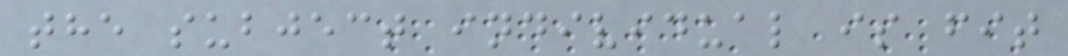the subject individual is fit
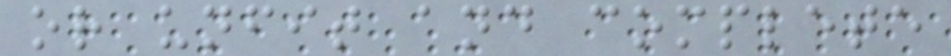or unfit and complete
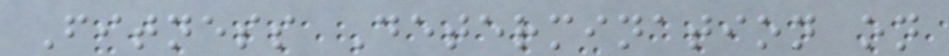Fitness Determination on
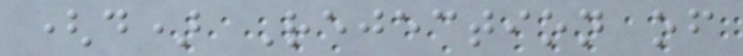(d) Rejection of
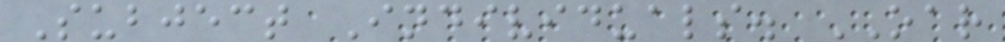Subject Individuals. OAR
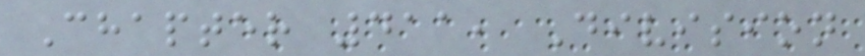Chapter 411, Division
